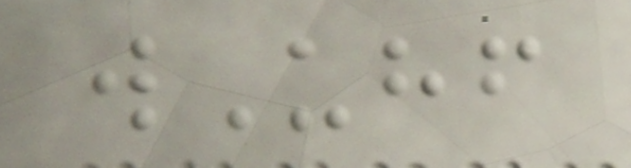wUhf
